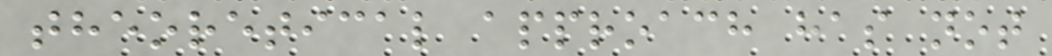theoretical approach has not
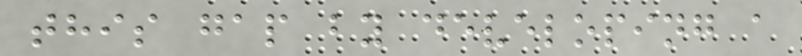this gap by developing a
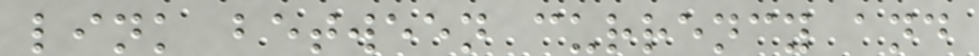link between currency and
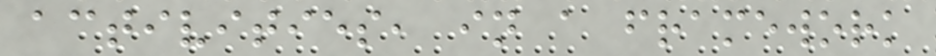activities, in a framework
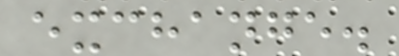exchange.
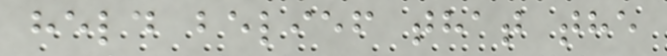held belief that the
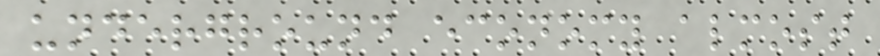underground economy almost
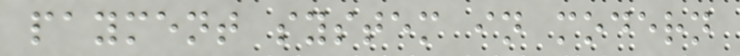payment system in modern
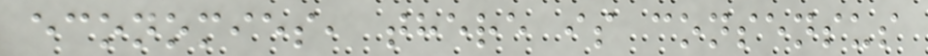economies, there is consensus
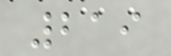219
